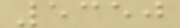5350
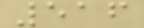516
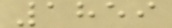1859
